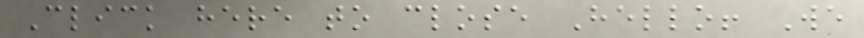Click here to close Hello! We
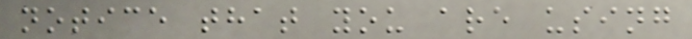notice that you are using
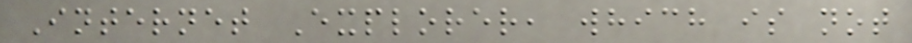Internet Explorer, which is not
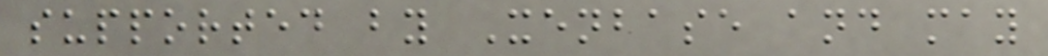supported by Xenbase and may
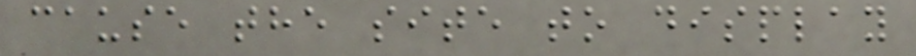cause the site to display
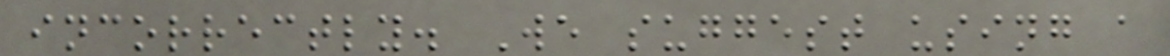incorrectly. We suggest using a
